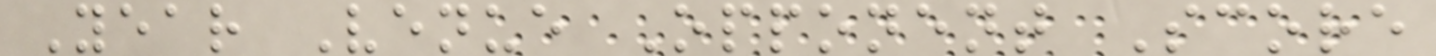Year Venue Opponent Score
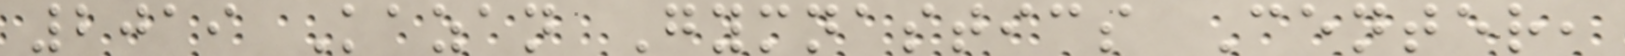2019 Kazan Gymnastics Center,
